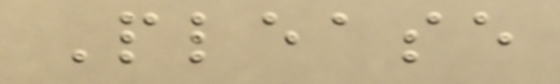Please
